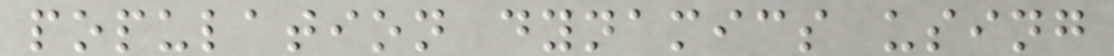population dynamics using
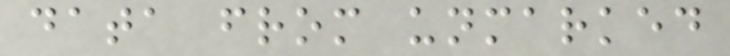data from unmarked
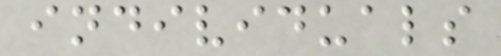individuals
